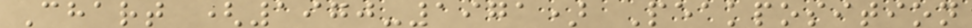Chart (1970-1971) Peakposition
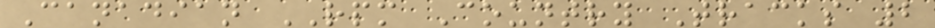Canadian RPM Country Tracks 2
